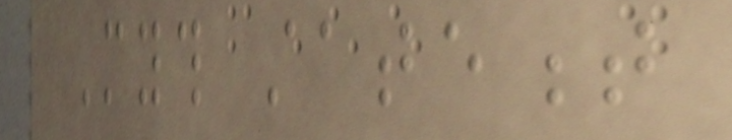Myth statement
